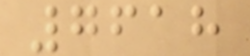7618
